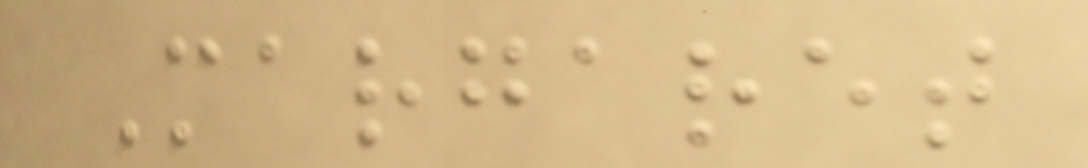Margaret
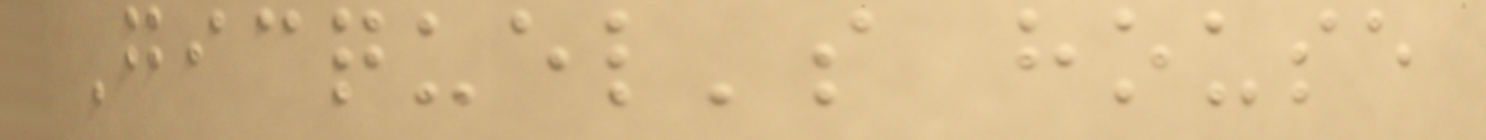Gicquel's house
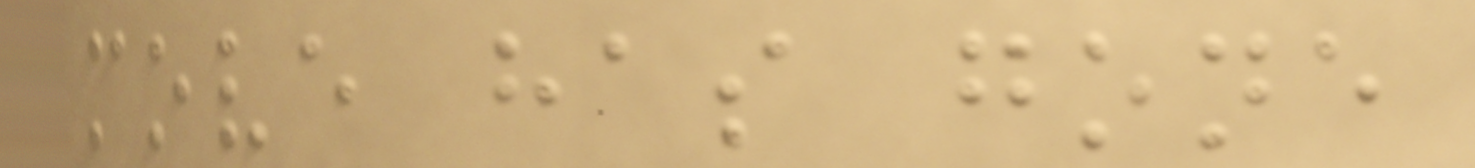move has gone
